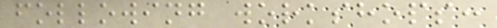following workshops:
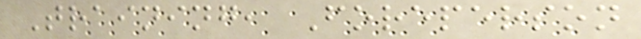Training, Foreperson
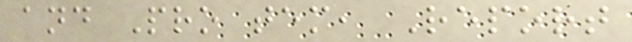and Pro tem, Report
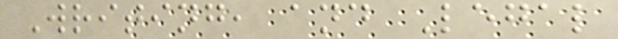Writing, and Legal
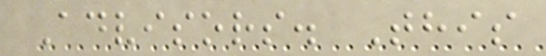Advisors. This
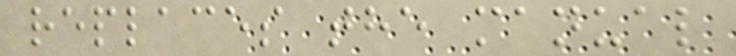replaces the manual
